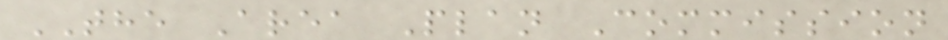THE Area Plan Commission
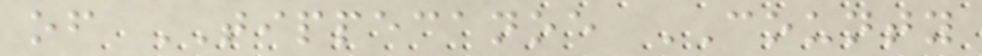of TIPPECANOE COUNTY
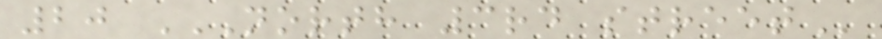20 NORTH 3RD STREET
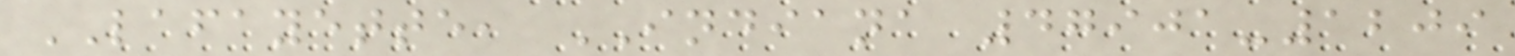LAFAYETTE, INDIANA 47901-1209
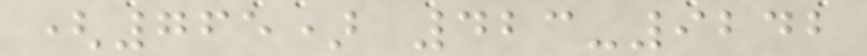(765) 423-9242
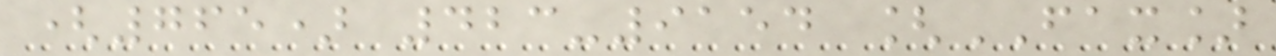(765) 423-9154 [FAX]
